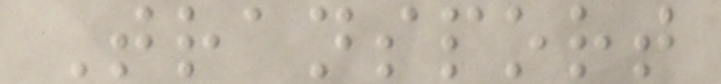Transport
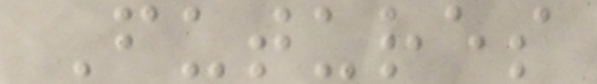Futures
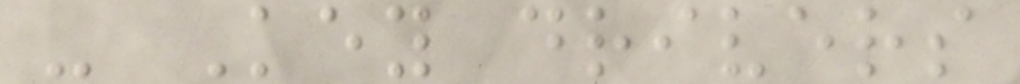- Key drivers
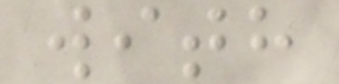with
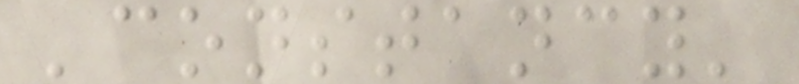'constancy'
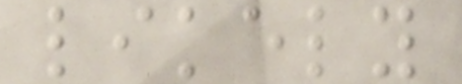likely
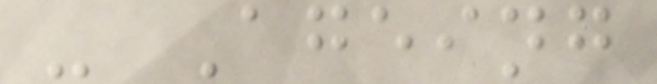- Ageing
